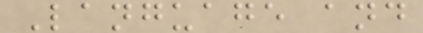Language and
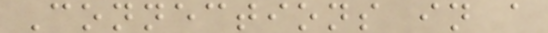Connections in a
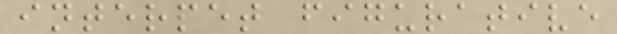interpet figurative
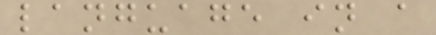language in a
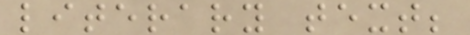literary text;
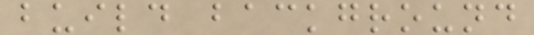build background
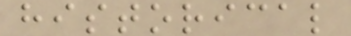historical
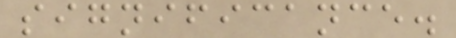significance.
